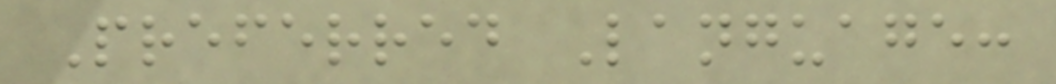Preferred Language:
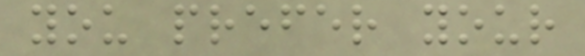you prefer your
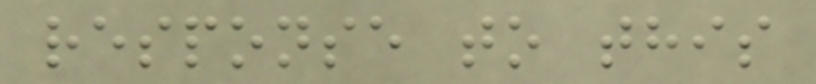response to this
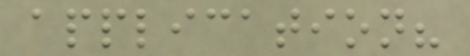application?
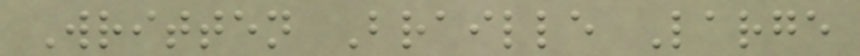Written Braille Large
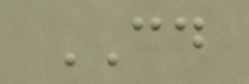CD
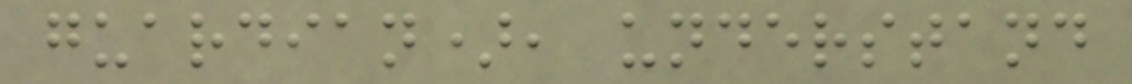guardian), understand
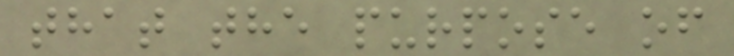that the purpose of
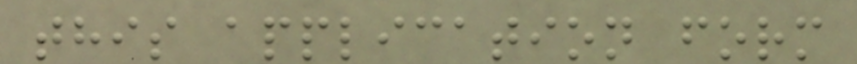this application form
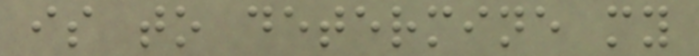is to determine my
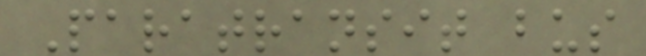Paratransit bus
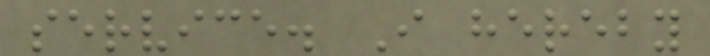service. I hereby
